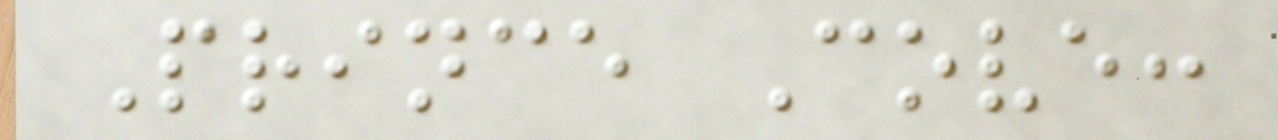Prince Cove:
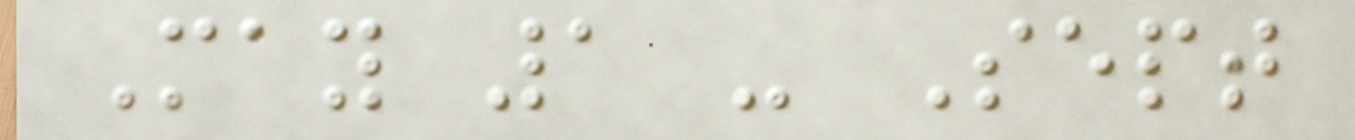May 1 - Sept
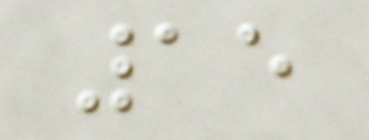15
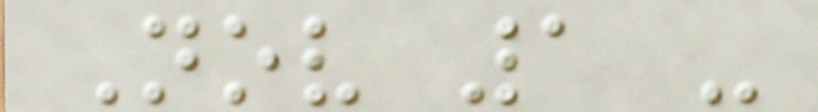Nov 1 -
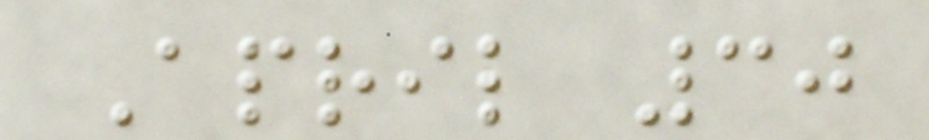April 30
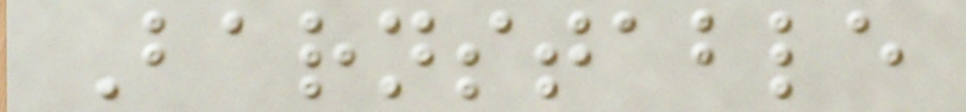Barnstable
